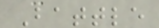Battle
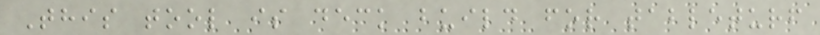This tool is deck build for tableturf
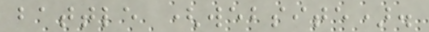battle (website).
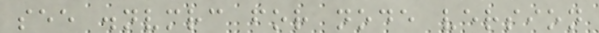see .nvmrc for node version
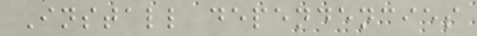Install dependencies
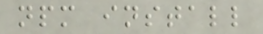npm install
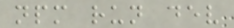npm run dev
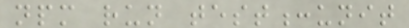npm run test:unit
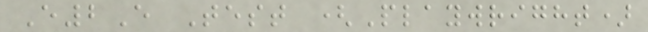E2E Test (Playwright)
